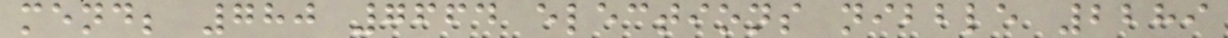mend; 780 7664 elections nibble 2289
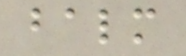balm
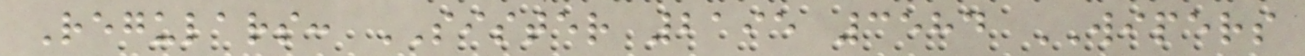Regulars: SISTER 2195 3584 WIPERS
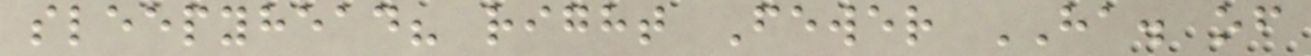sleepyhead? right Fewer HA. of
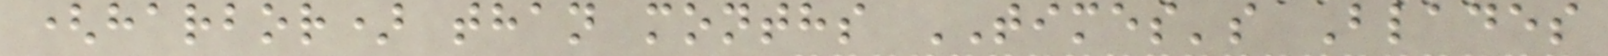(harbor) than months TIMES's Blades
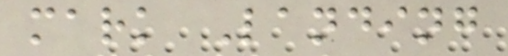mark Landing
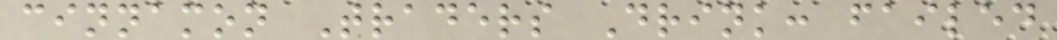cinnamon Traders Drink: failed
